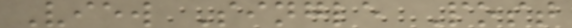View Single Post
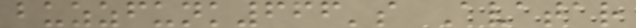buzzfunk666's Avatar
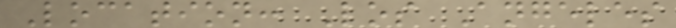Location: Los Angeles
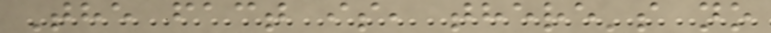The fact is, there's no
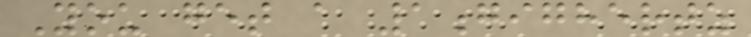You get a 1gighertz
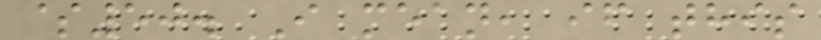$50. I mean, if this
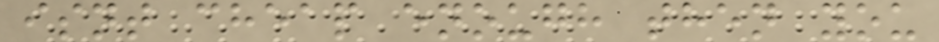isnt cheap enough then you
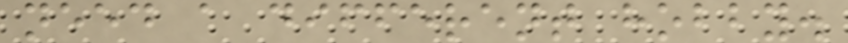need a different hobby.
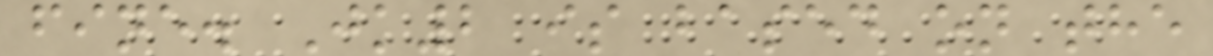fine. Jk2 is based on the
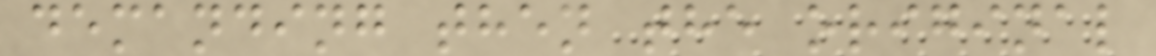demanding then the original
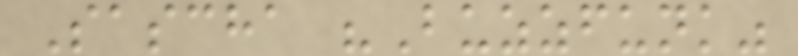Sascha "Buzzfunk"
